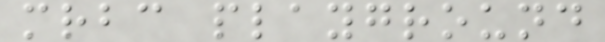mrbc playground
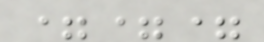===
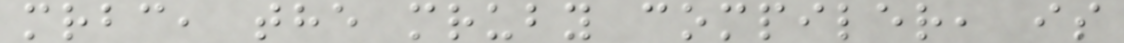mrbc, the mruby compiler, is
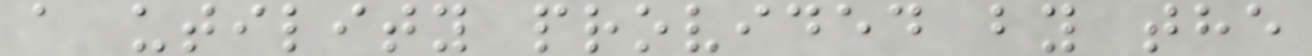a utility provided by the
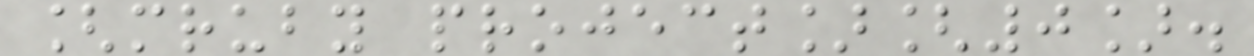[mruby project][0].
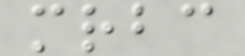mrbc
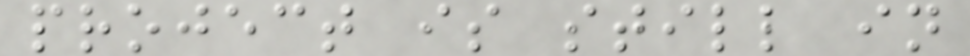project is still in
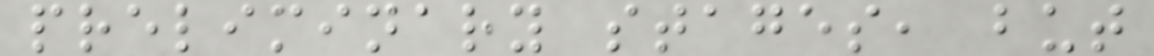preliminary stages, but
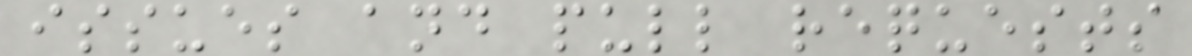issues and pull requests
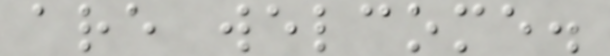are welcome.
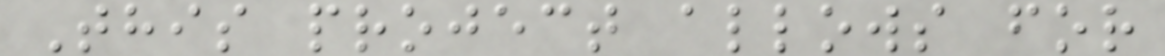This project allows for
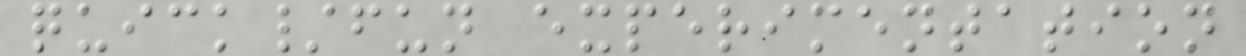quick/fun experimentation
